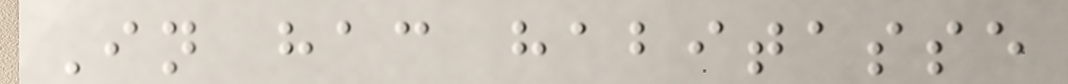In hac habitasse
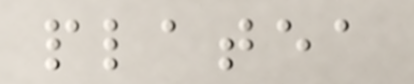platea
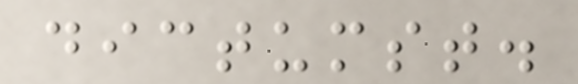dictumst.
